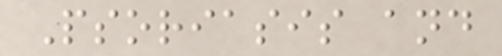Psoriasis and
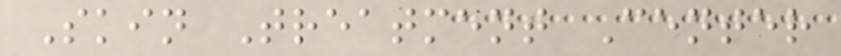Skin Treatment Center
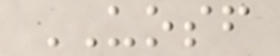UOSF
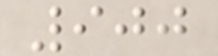900
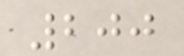200
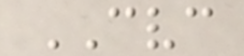CVC
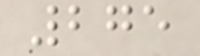275
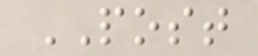POST
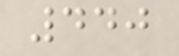440
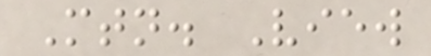Mtn. View
